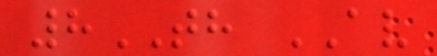8TH AV
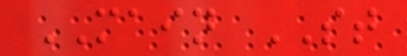MAIN ST
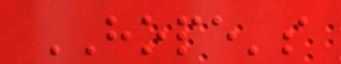HOPE's
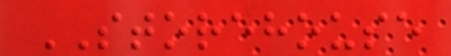STOREHOUSE
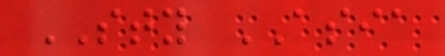STY ASIA
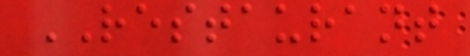RESTAURANT
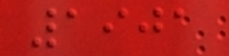1901
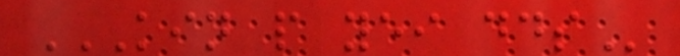KIN P YEI DDS
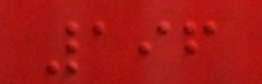196
